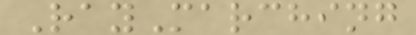RayMarching
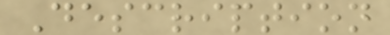Description
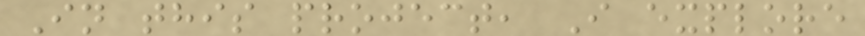In this project, I explore
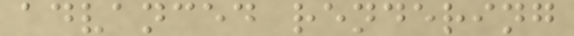advanced rendering
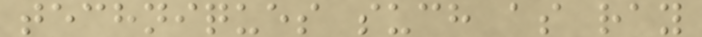techniques such as ray
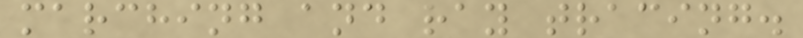marching and ray tracing.
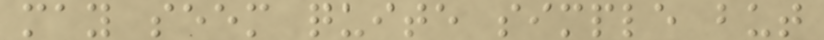may seem quite simple but
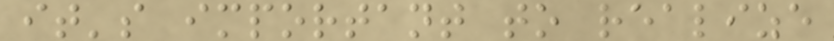it's important to realize
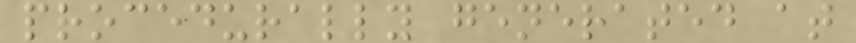procedurally generated at
